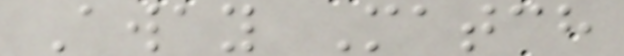Away Match
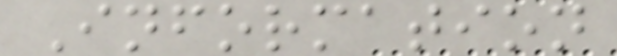Information
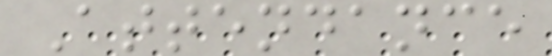Attendance
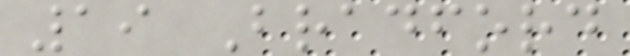19 Bradford
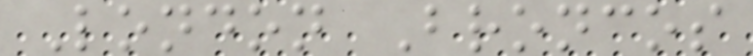London Broncos
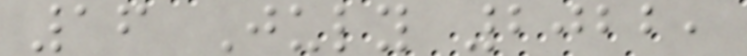16 July 2022,
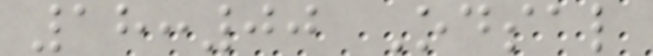18:00 Odsal
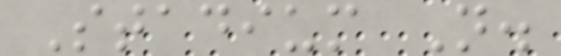Stadium N.
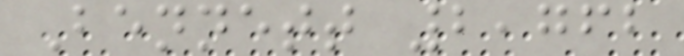Bennett 2,762
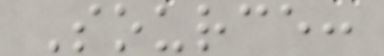Source:
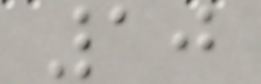10
